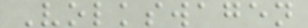Volkswagen
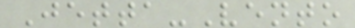Jetta-Vento
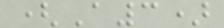(A3)
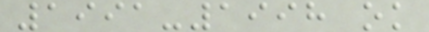1991-1998 ok
